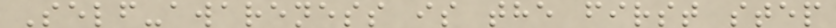Self-awareness is the first step
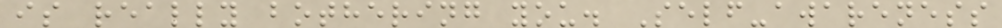is really bothering you. Self-awareness
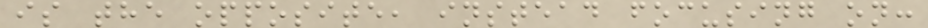is the opposite, instead focusing on:
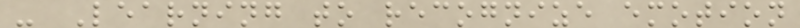- Learning to recognize emotion
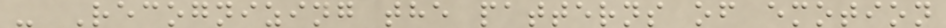- Recognizing the patterns of emotion
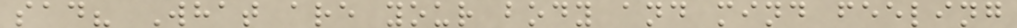sad? What are your body and mind feeling
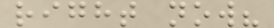right now?
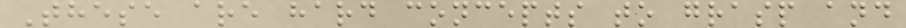These are hard concepts to grasp and
